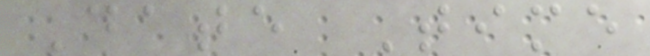Date Time
